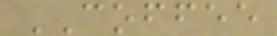COFFEE
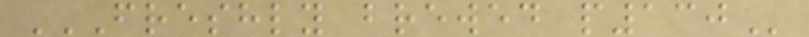FRESHLY BREWED P130
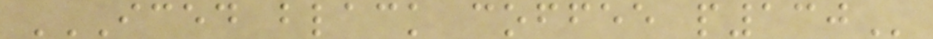ICED BLACK COFFEE P130
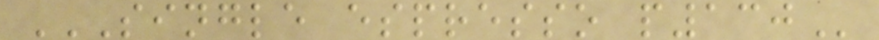SINGLE ESPRESSO P130
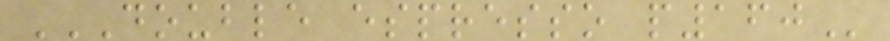DOUBLE ESPRESSO P160
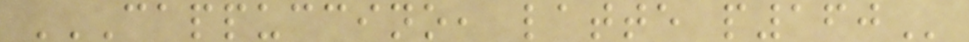CAPPUCCINO, LATTE P160
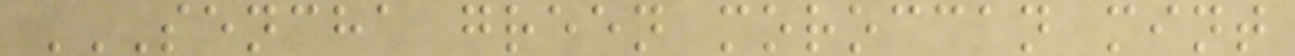SENCHA GREEN MOROCCAN MINT
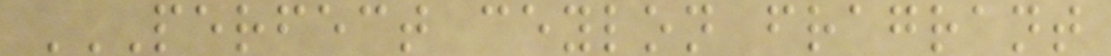PERFECT CEYLON FRAGRANT
